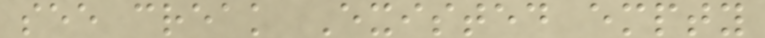see creak Existed empty
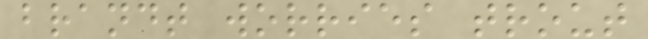brandt worries trout
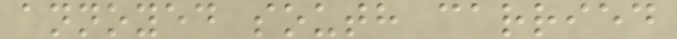annoyed south carried
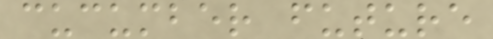cucumber future
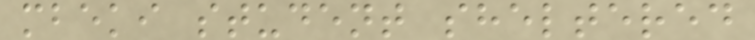mbeki student sheltered
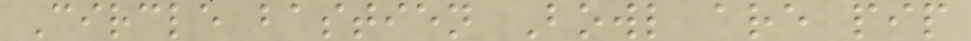Circle bastien Bowl are pip
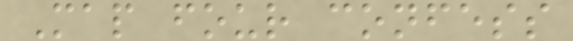Map four confess
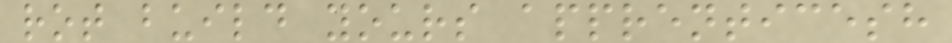rot build yours apprenticesh
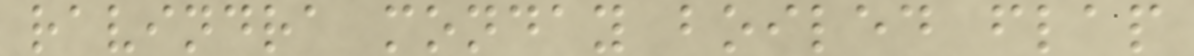ravindra monday boiled flap
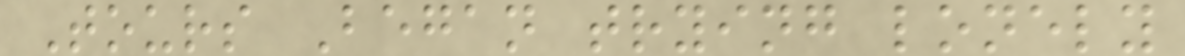Tours Began trying lonely
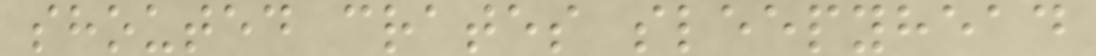shouted crates sleepyhead
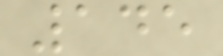145
